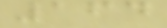164
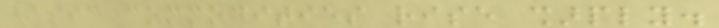basic commodities rise sharply.
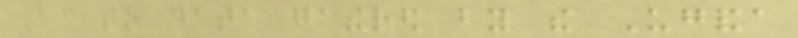According to data gathered by the Uganda
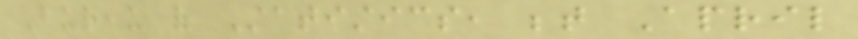Bureau of Statistics, between April
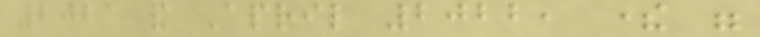2021 and April 2022, there were
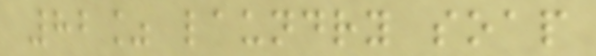82% laundry soap
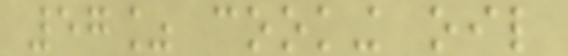57% cooking oil
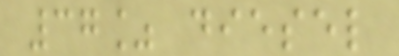37% diesel
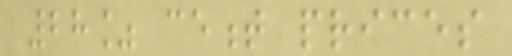28% cement prices
